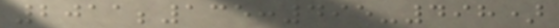2011;135:495-498)
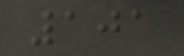101
